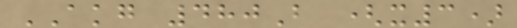AKG 480B (x3)
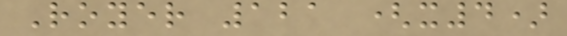Royer 121 (x4)
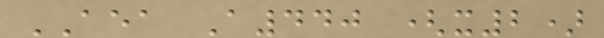AEA A440 (x2)
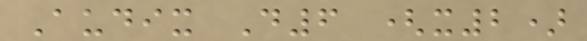Audix D6 (x2)
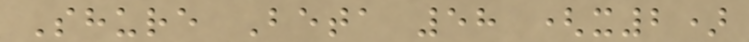Shure Beta 58 (x2)
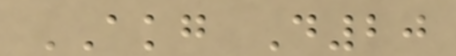AKG D20
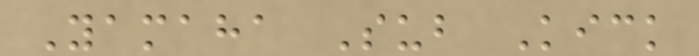Yamaha Sub Kick
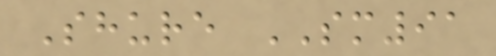Shure SM91
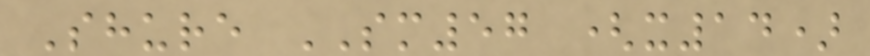Shure SM57 (x14)
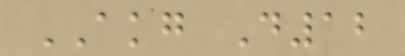AKG D12
